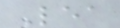Lea
